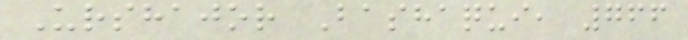Urshajor Bashaqui, 766
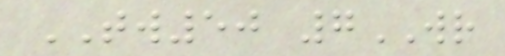TW50 7WR
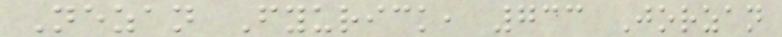Nezan Fyurick, 733 Jorzan
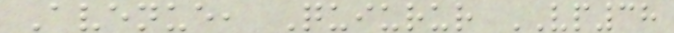Avenue, Quiurur VP38
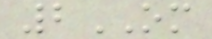2OM
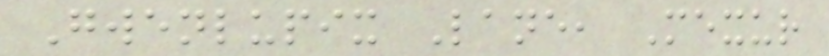Gwenlupix Lane, Mexur
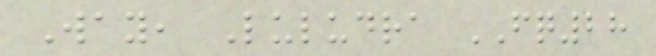Way, Luludra FQ28
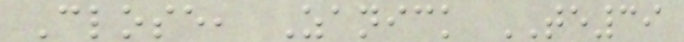Close, Zanick TE39
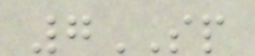7SP
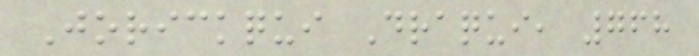Jorickqui Draqui, 768
